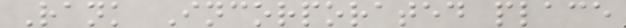Rank Incorporated place
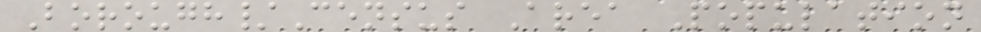Borough/Census Area Population
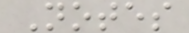Notes
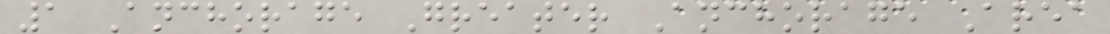1 Anchorage Greater Anchorage Area
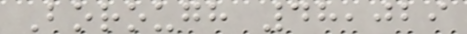Borough 48,029
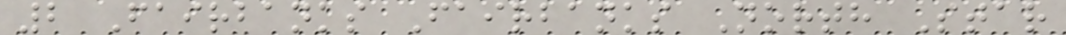2 Fairbanks Fairbanks North Star
